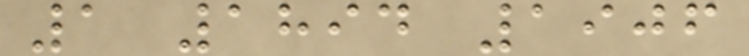1 1894 1906
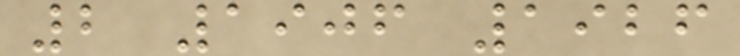2 1906 1926
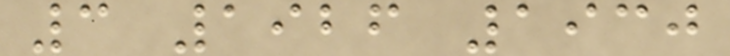3 1926 1930
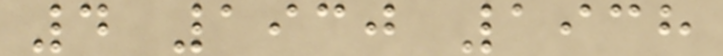4 1930 1938
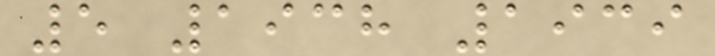5 1938 1939
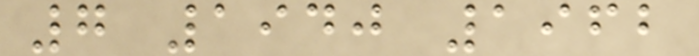7 1940 1962
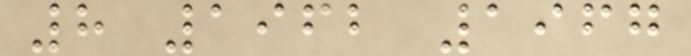8 1962 1967
